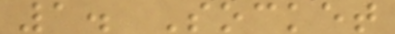1. Socket
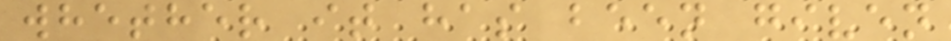whether it has been given
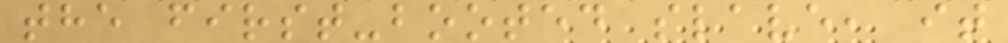the first-booted slave, it
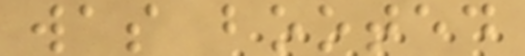was booted
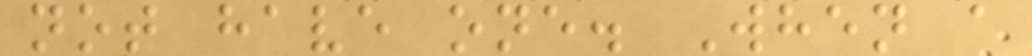not have one. When a
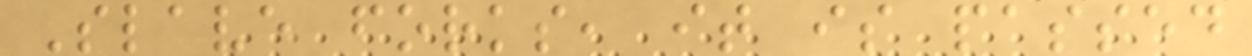Slave forks, it is passed
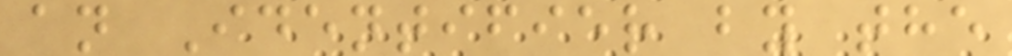an Identifier by the
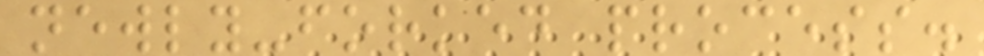newly-forked process.
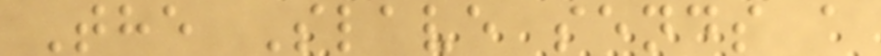The Slave sends a
